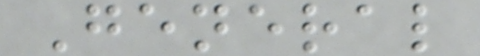General
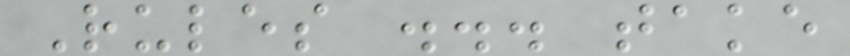Rules ... take
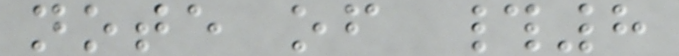note of #8
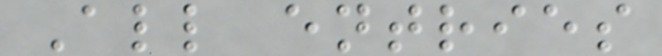All entries
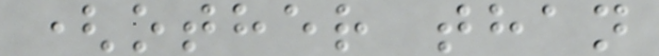(other than
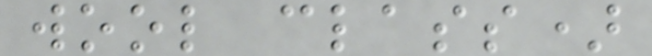wool class)
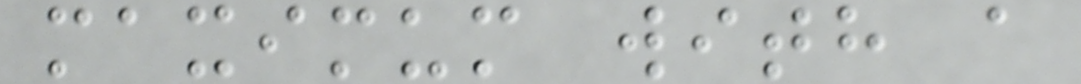maximum with a
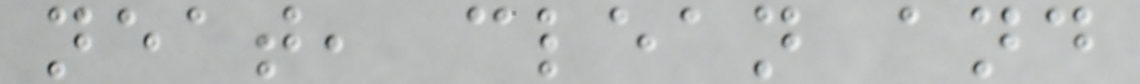neat, clean and
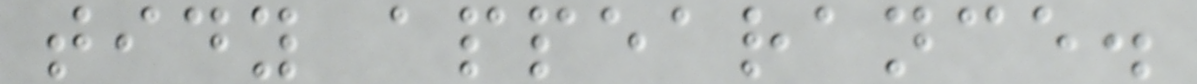tidy appearance.
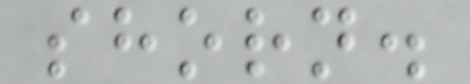shorn.
